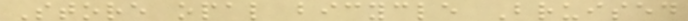Store opal bicycle Bruised
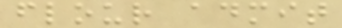flour admit
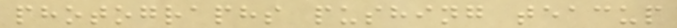photographs pushing teacup
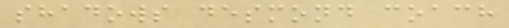shadows desmond coach
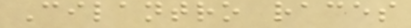Cilantro races
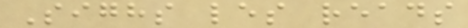Sighs les reads
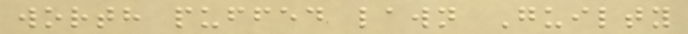worth puffed lawn Guilty
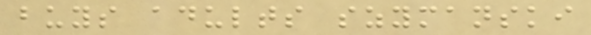buys adults szymanski
